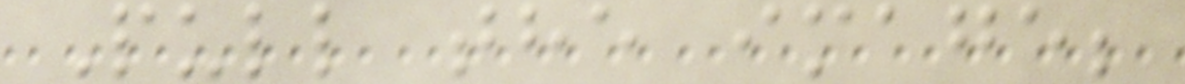Pull the image;
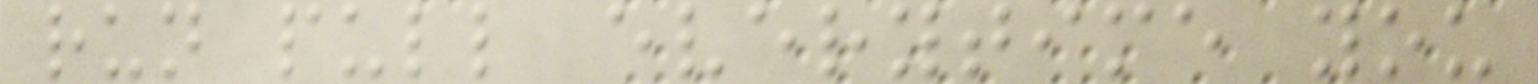run pull everytime you
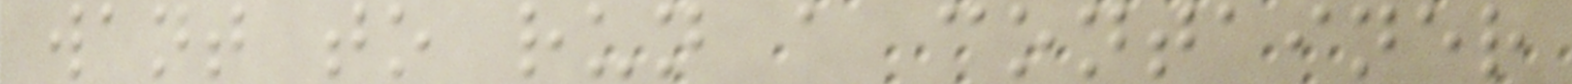want to run a container
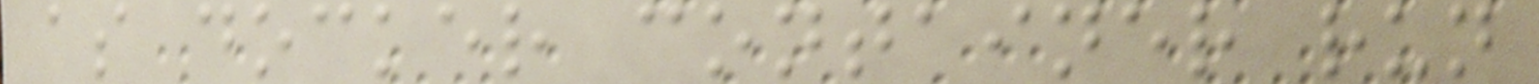as docker container run
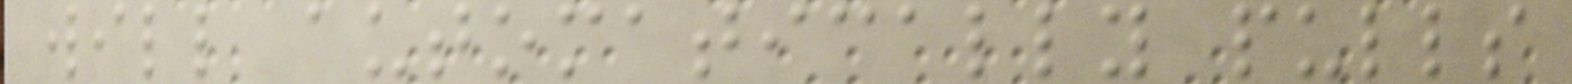will automatically pulls
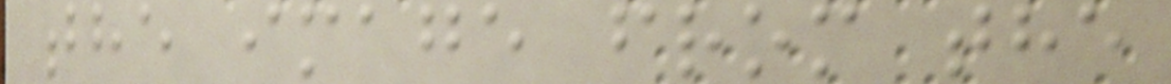the image from the
